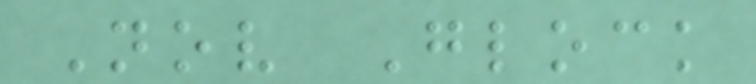Nov Glock
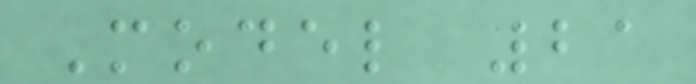Model 21
